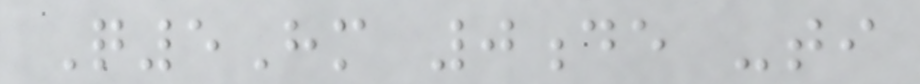Q5Hm 0de -ti
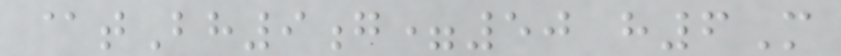@tBh9g=50 h6M
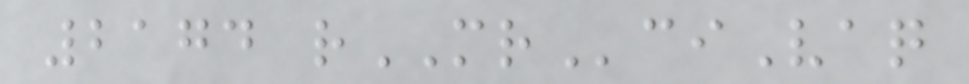2174 rMRciVaq
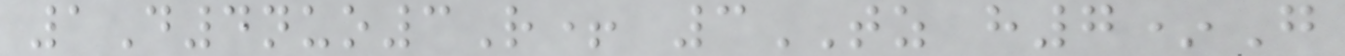1D4nuo3R+ 3TZ h7*G
